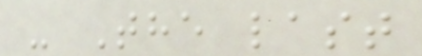- The last
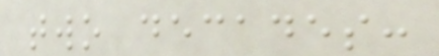two decades:
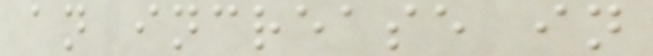an increase in
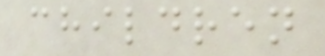children
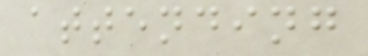attending
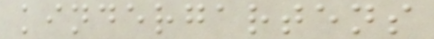kindergartens
